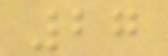27
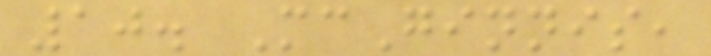10. McGinnis,
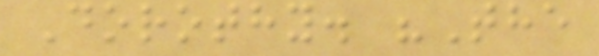Dorothy. "The
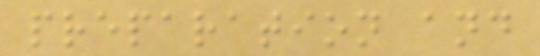preparation and
